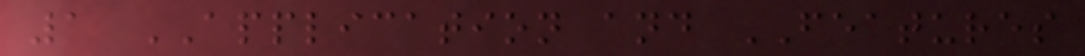1 APPLICATION and FEATURES
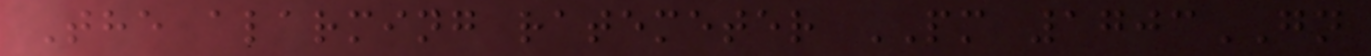The alarming ratemeter PM 1703GN
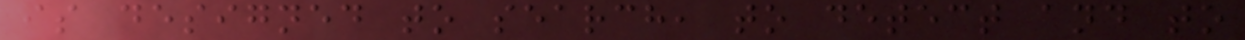is designed to search, to detect and to
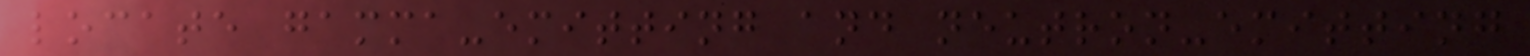locate gamma-emitting and neutron-emitting
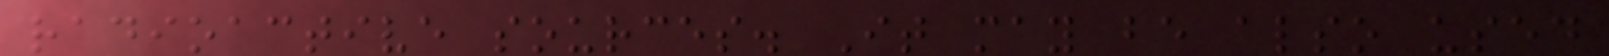radioactive sources. It may be also used
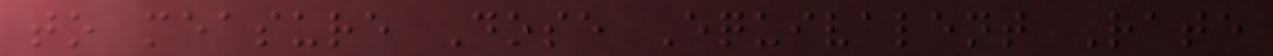to measure Dose Equivalent Rate
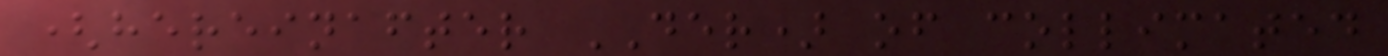(hereinafter DER) of collimated
